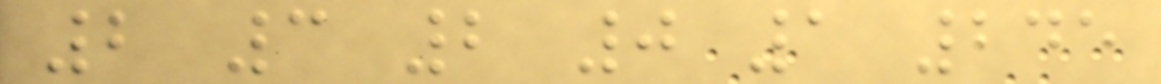2 3 2 0 1 245
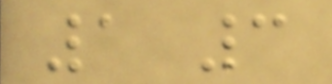1 3
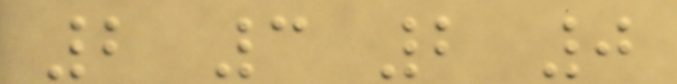2 3 2 0
